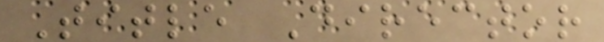Title Director
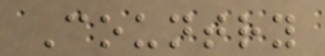Country
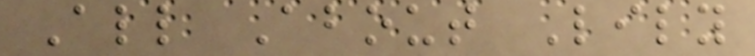All About Lily
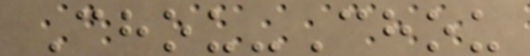Chou-Chou
